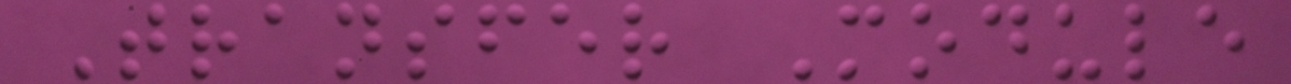Transfer Module
